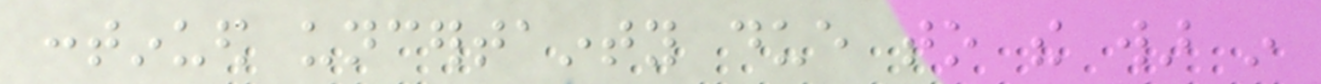continued uncertainty due to the war in
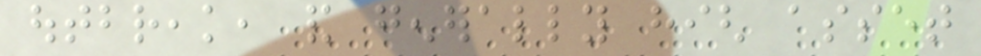outbreak, and generally high asset
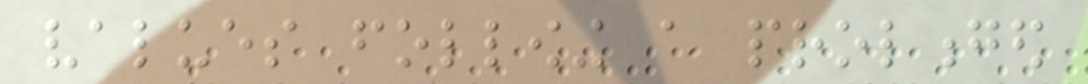values following a prolonged
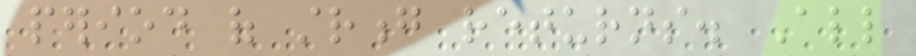period of strong returns. All
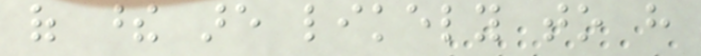of these are likely to have
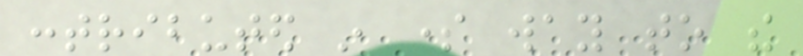contributed in some way to the
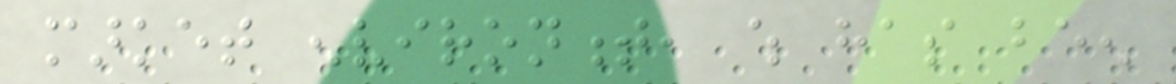market environment, which has been
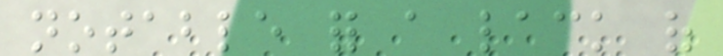notable for a lack of
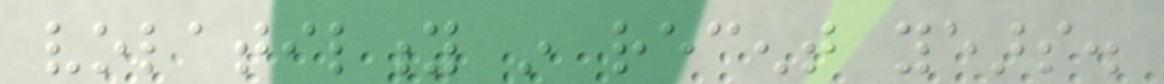volatility in recent years.
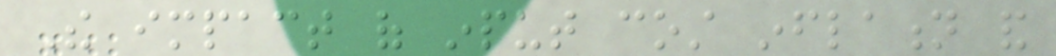The impact of input cost inflation and
